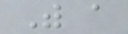With a
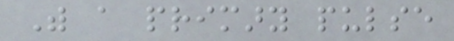With a primary pulse
